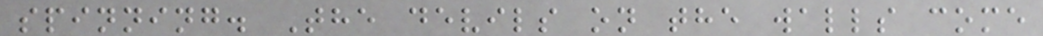spinning. The devils on the walls come
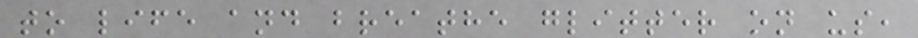to life and breathe glitter on us,
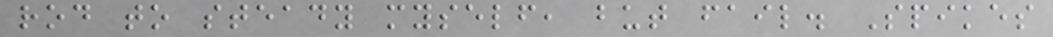rod to steady myself, but fail. Spikes
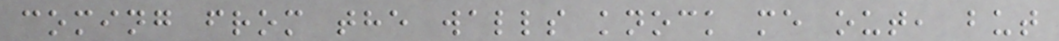coming from the walls knock me out, but
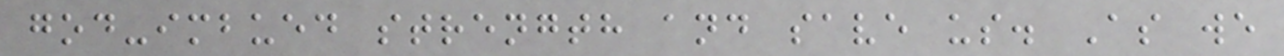god-imbued strength and save us. As we
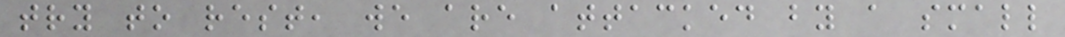try to rest, we are attacked by a small
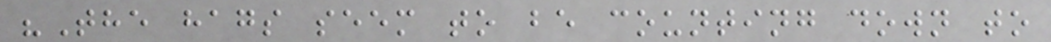"The hags seem to be counting down to
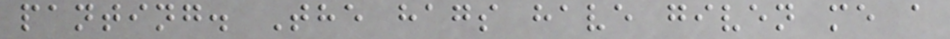panting. The hags have given me a
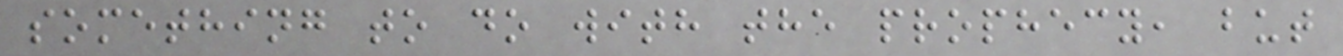something to do with the prophecy, but
